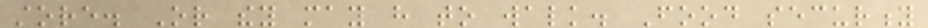store. Or they may have to walk. Food security
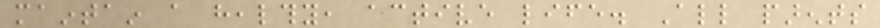maintain a healthy, active life. All parents
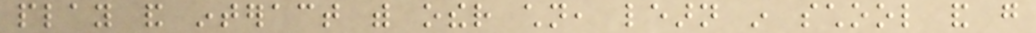play and interact with other children, learn in school and go
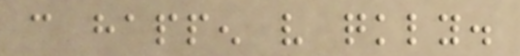can happen very quickly.
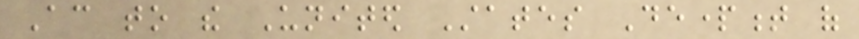According to the United States Department of
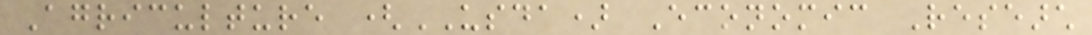Agriculture (USDA) Economic Research
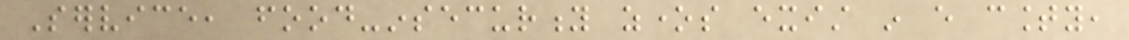Service, food-insecurity zones exist in every county,
